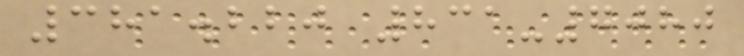381.220 831-7080
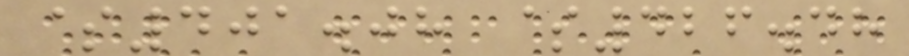$401.08 $426.48
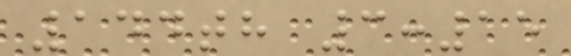144th 3:15
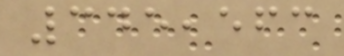345,563
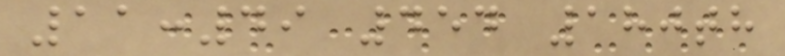11:49 454 180th
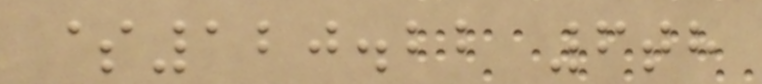$120.22 6th
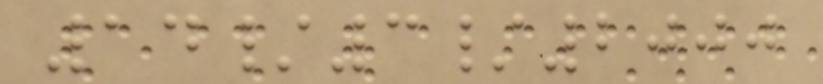14/3/2000
